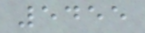5455
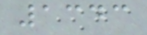1343
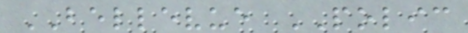BELLEVUE POLIC
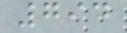794
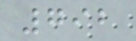792
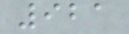921
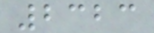2323
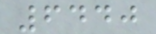6440
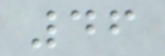46
